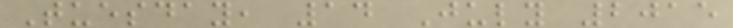Tuesday, 14 July 2015
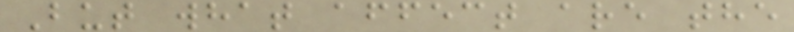But what affect are the
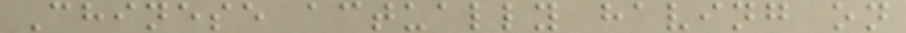Chinese actually having on
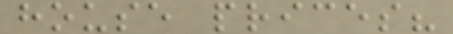house prices?
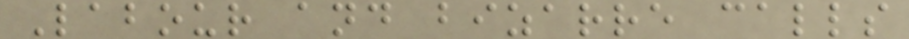Labour and bizarre calls
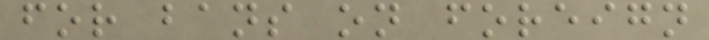for bans on foreign
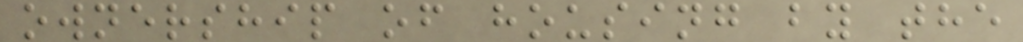ownership of housing by the
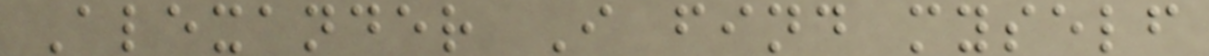Alexander I find myself
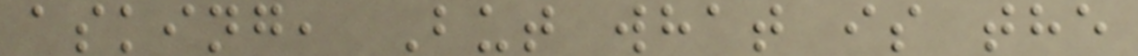asking, But what is the
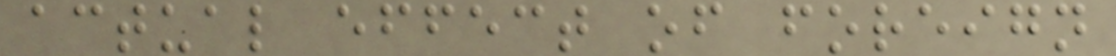actual effect of foreign
